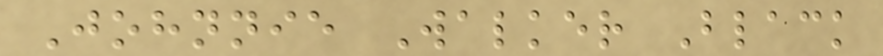Johnnie Walker Black
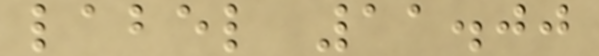label 11.00
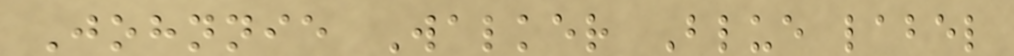Johnnie Walker Blue label
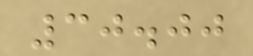30.00
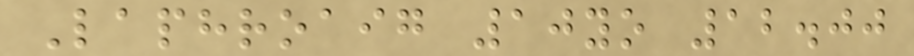Laphroaig 10yo 12.00
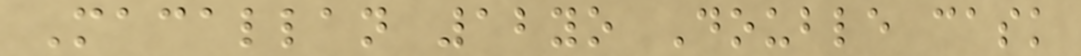Macallan 12yo Double cask
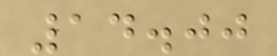14.00
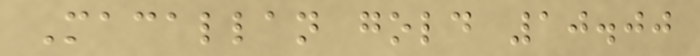Macallan gold 10.00
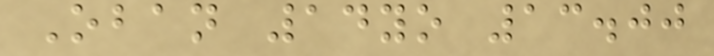Oban 14yo 13.00
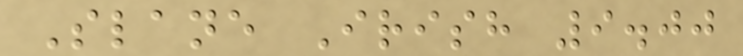Slane Irish 9.00
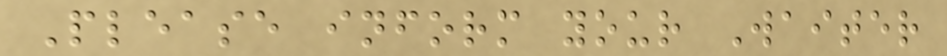Please inform your Waiter
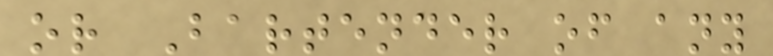or Bartender of any
